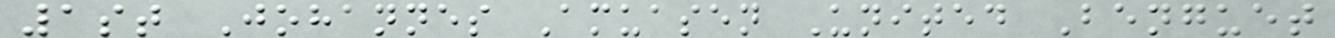1st Johannes Amuasen United Benguet
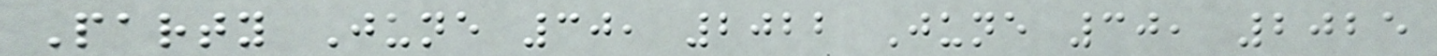Party June 30, 2022 June 30, 2025
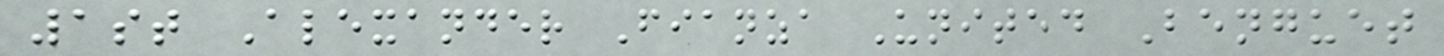1st Alexander Fianza United Benguet
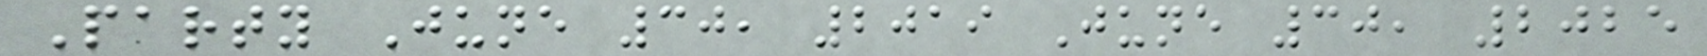Party June 30, 2019 June 30, 2025
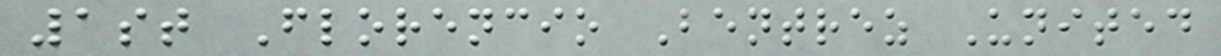1st Florencio Bentrez United
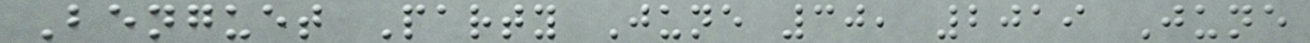Benguet Party June 30, 2019 June
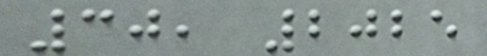30, 2025
